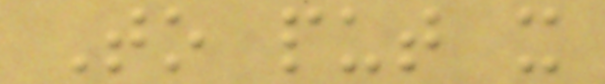To put it
